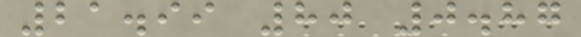21.99 80 0.87
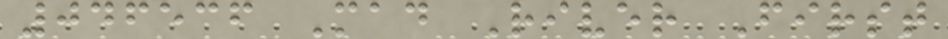046536 Mad River First
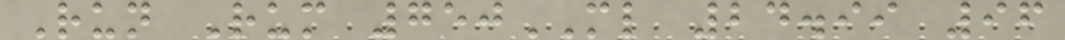Run Rum 750ML 24.99 96
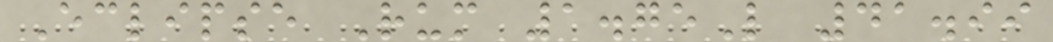Eclipse Rum 1.75L 41.99
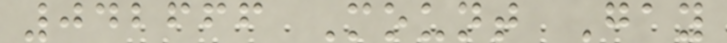042666 Mount Gay
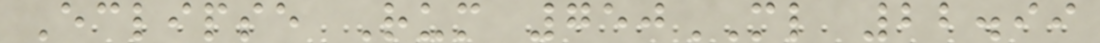Eclipse Rum 750ML 22.99
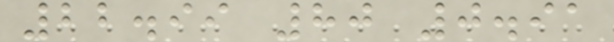22.99 80 0.91
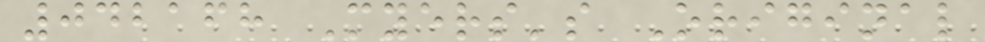042168 Myers's Original
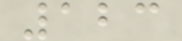123
